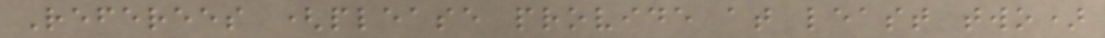Referees (please provide at least two)
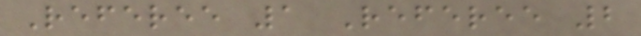Referee 1 Referee 2
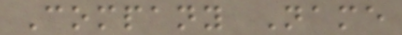Company Name
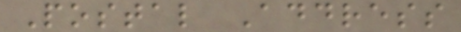Postal Address
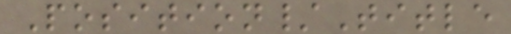Position/Title
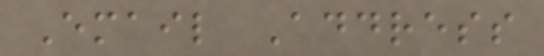Email Address
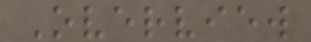Overview
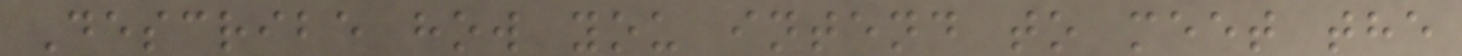Describe how you intend to meet the
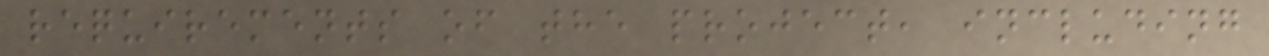requirements of the project, including
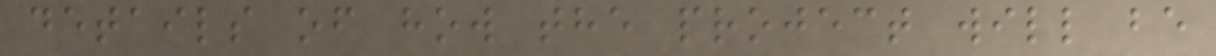details of how the project will be
